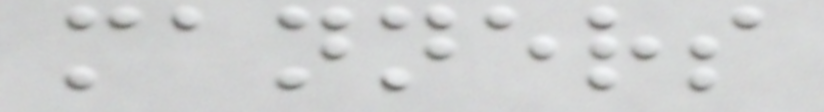manners
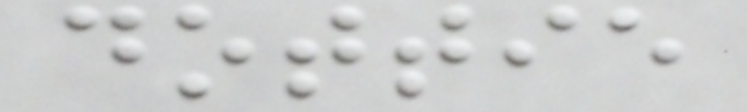dottie
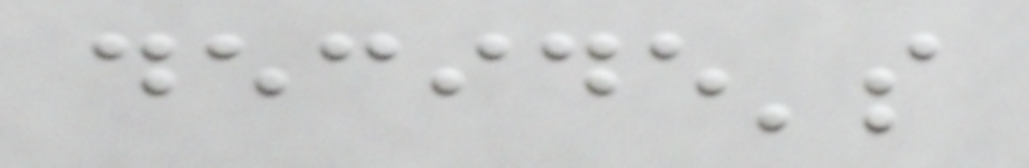decide's
